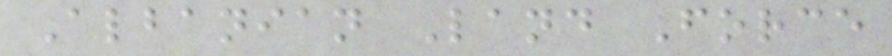Albanian Land Force
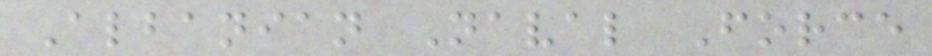Albanian Naval Force
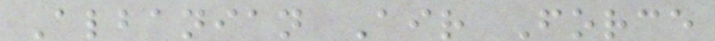Albanian Air Force
